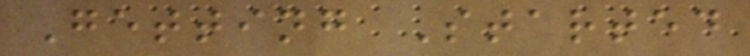Getting Started
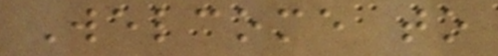Welcome to
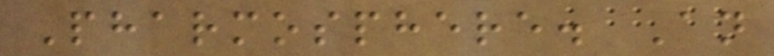Pharmosphere. An
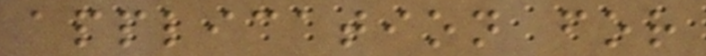application for
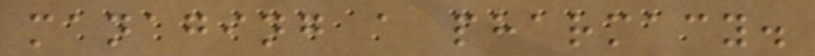managing a pharmacy.
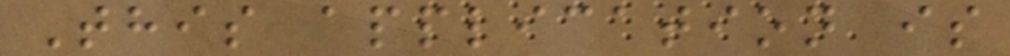This application is
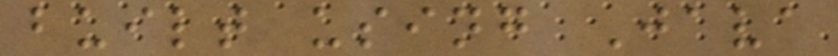built using Java
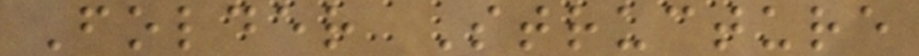Folder Structure
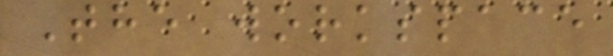The workspace
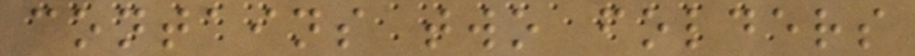contains two folders
